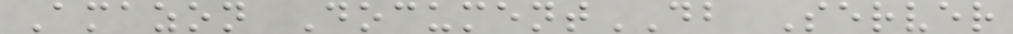Amazon DocumentDB Server
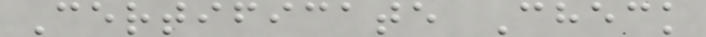Certificate Check
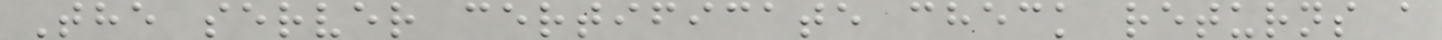The server certificate check returns a
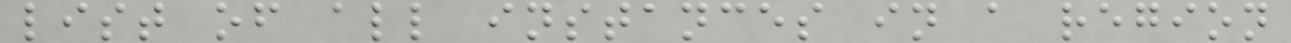list of all instances in a region
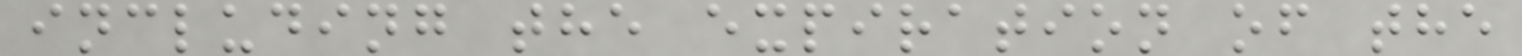including the expiration of the
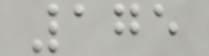175
